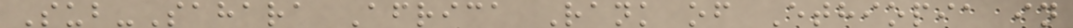Sub-Sahara Africa Rank of Ethiopia in
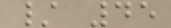/ 45
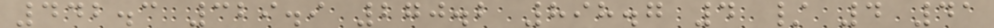442.3 329.9 270.2 898.7 4 / 4 41
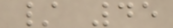/ 45
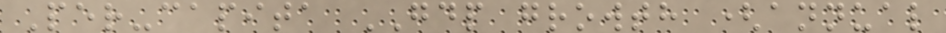Per-capita GDP growth (annual
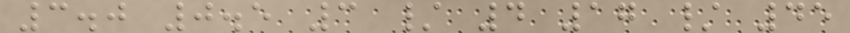3.0 0.5 3 / 4 17 / 45
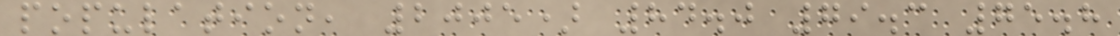population, 2005) 84.0 79.3 75.8
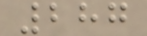287
